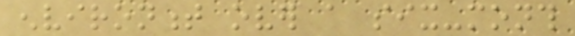environment over a six-month
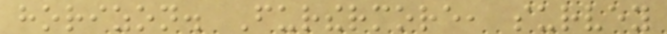horizon. Furthermore, survey
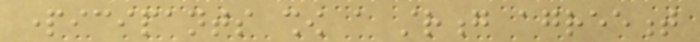participants show a strong agreement
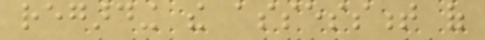regarding the assessment of
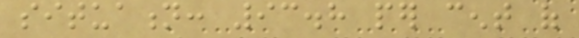situation: 93.8 per cent of
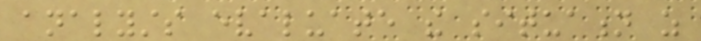analysts evaluate the situation as
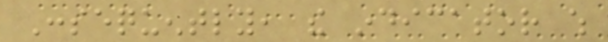Consequently, the indicator which
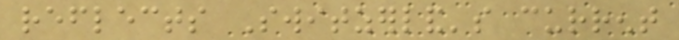reflects Switzerland's current
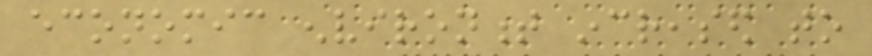economic environment increased to
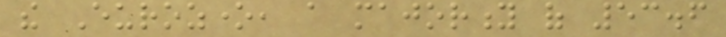the Eurozone, a majority of 53.6
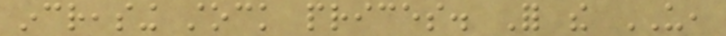increasing stock prices. For the US,
